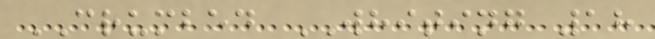CRUMBED WHITING 18
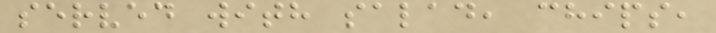served with salad, chips,
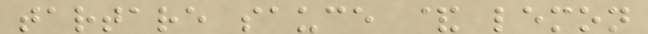tartare sauce & lemon
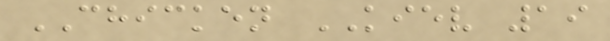CHICKEN KIEV 19
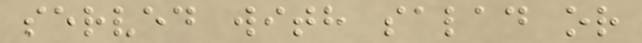served with salad or
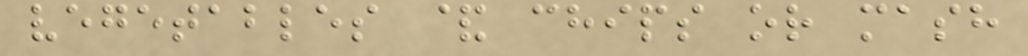vegetables & chips or mash
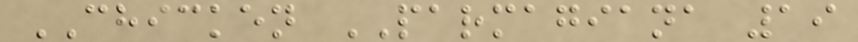CHICKEN PARMAGIANA 19
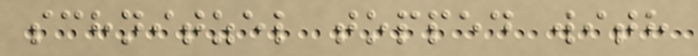schnitzel topped with
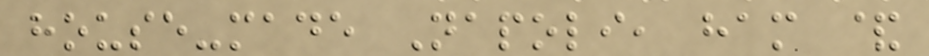house-made Napoli, ham &
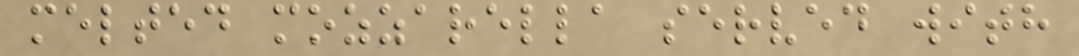melted mozzarella served with
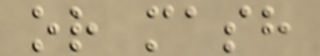or mash
